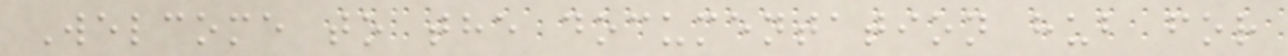Welcome to the documentation hub for
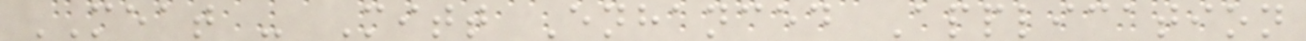MEAT - Mitt Enhanced Application
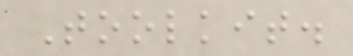Toolkit.
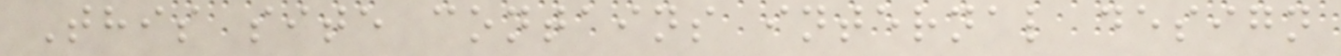This site contains internal design
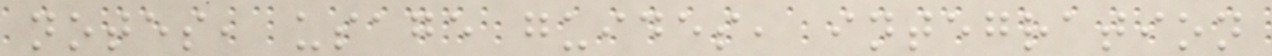notes, usage guides, integration
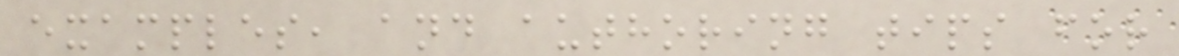examples, and authoring tips for
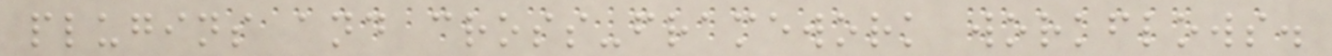plugins and cross-framework workflows.
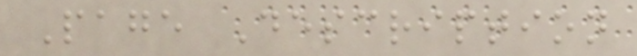Page Description
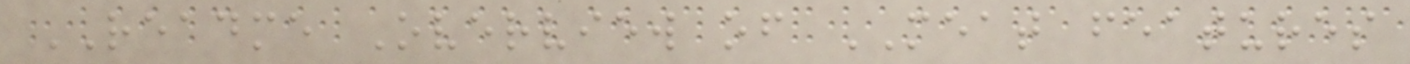README Overview of MEAT features
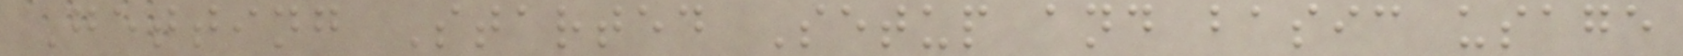Getting Started Setup and basic usage
